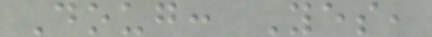Doug: Yes,
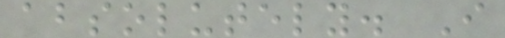absolutely. I
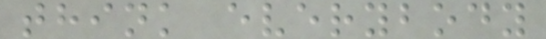think everybody
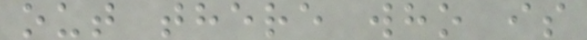out there who is
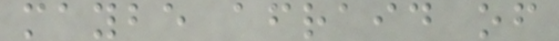maybe afraid of
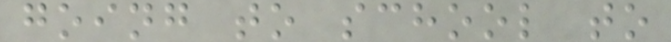going to school to
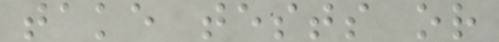take tests or
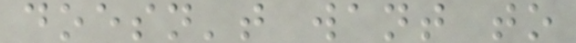doesn't want to
